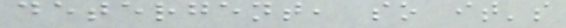detergent, so it's
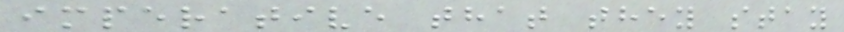imperative that they stay
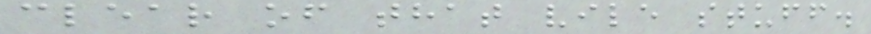clear of that vile stuff.
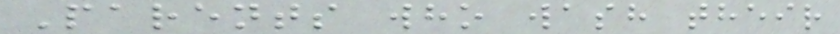Parents who wash their
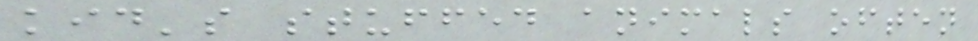kid's stuffed animals often
